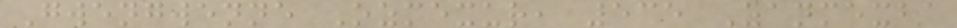Gwengwenne Ozmexur, 535 Zanmexba
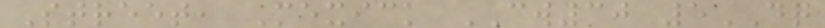Street, Mexick CW30 5DQ
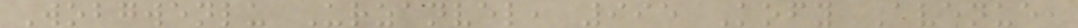Wobgwenlu Urzanvel, 995 Kofy Avenue,
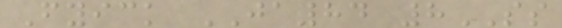Fyick JA84 8SS
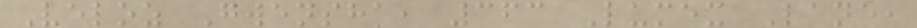Veloz Gwensha, 363 Lumex Lane,
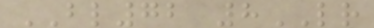BL72 8LR
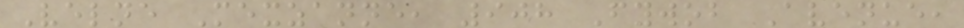Velne Mexzanne, 908 Fywob Avenue,
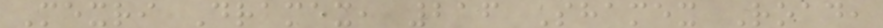Mexri Dramex, 216 Shamex Road,
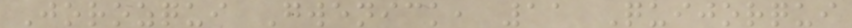Jorozqui Gwenick, 11 Quijorqui
